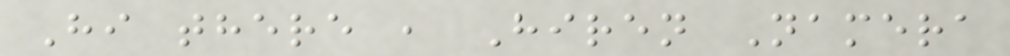Hi there , Hiren Namera
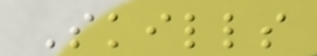Skills
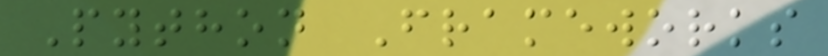Python Frameworks
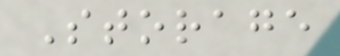Storage
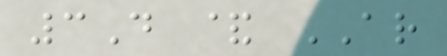3D & AR
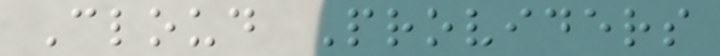Cloud Providers
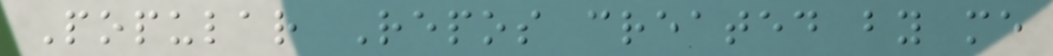Popular Repos created by me
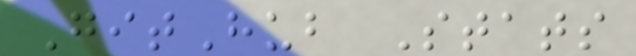GitHub Stats
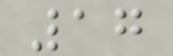17
